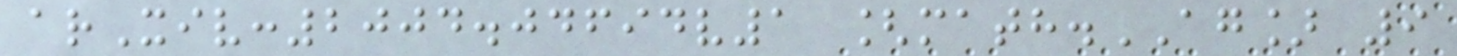arXiv:2004.04694v1 [math.AG] 9
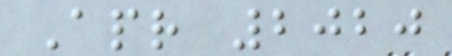Apr 2020
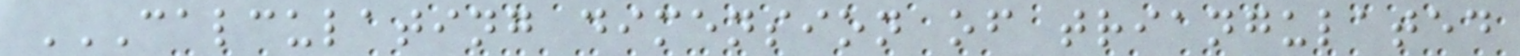CALCULATING DIMENSION OF TRIANGULATED
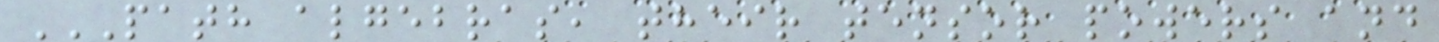PATH ALGEBRAS, THEIR TENSOR POWERS AND
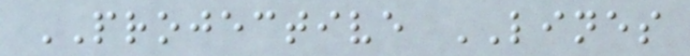PROJECTIVE LINES
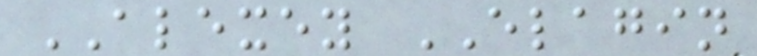ALEXEY ELAGIN
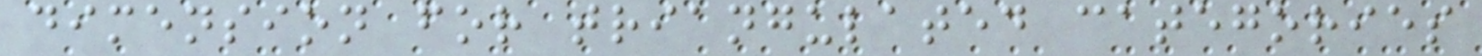dimension for triangulated categories
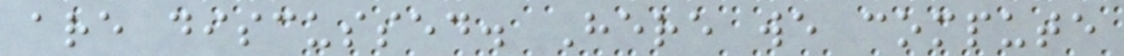are discussed. Here we compute
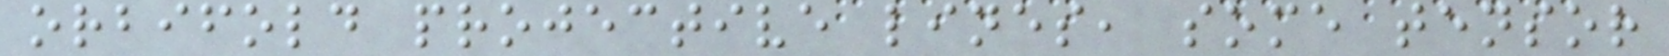orbifold projective lines, some tensor
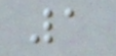1
